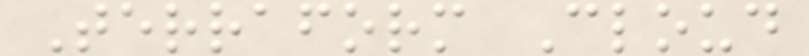Terraform Cloud
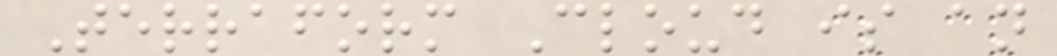Terraform Cloud is an
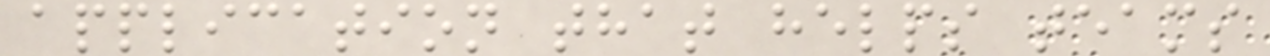application that helps teams
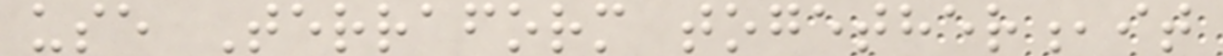use Terraform together,it
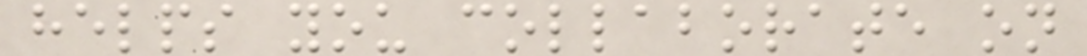helps you collaborate on
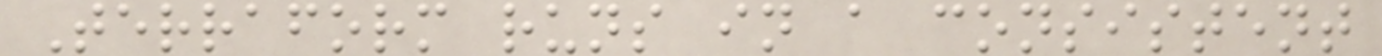Terraform runs in a consistent
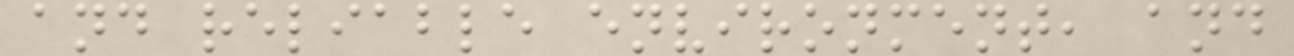and reliable environment, and
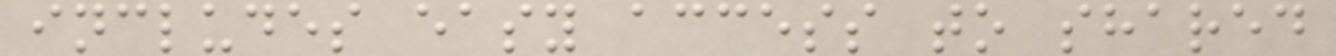includes easy access to shared
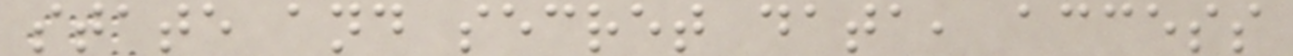state and secret data, access
